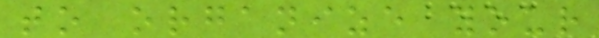to organize your
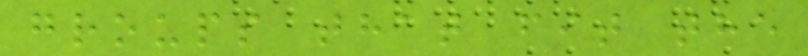groups that fit the
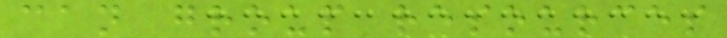can group resources
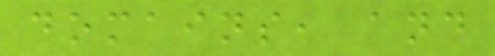domains, and
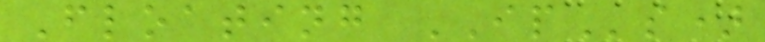Floating IPs)
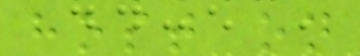host on
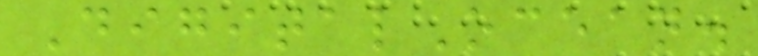DigitalOcean.
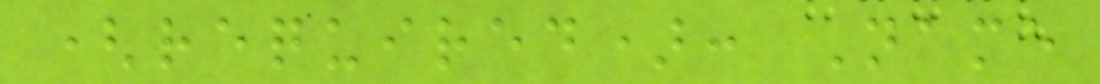(required): Name
